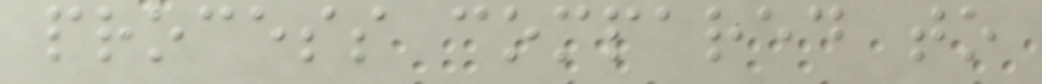process compared to
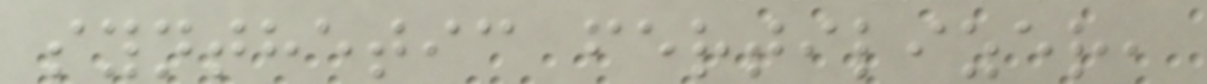synthetic fertilizer,
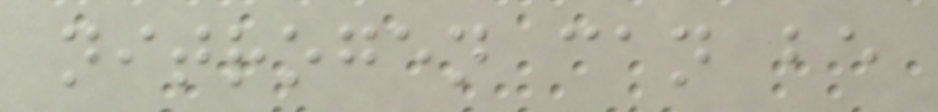nitrogen can be
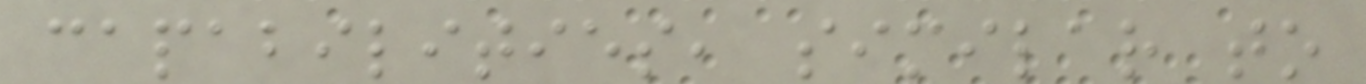capabilities, similar to
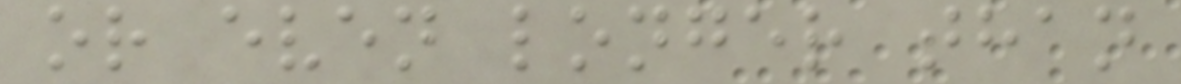or even longer than
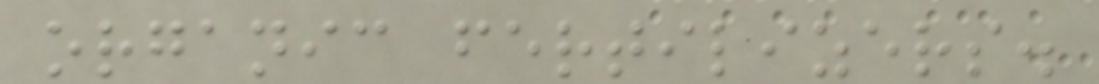organic fertilizers.
